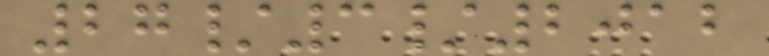27/3/2012
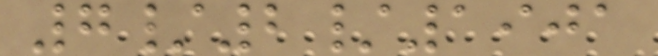7/2/1901
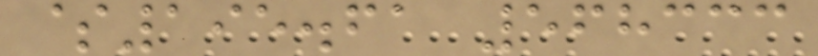$195.61 568333
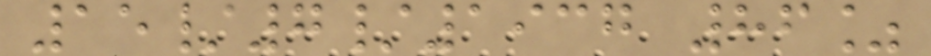15/7/1937 86%
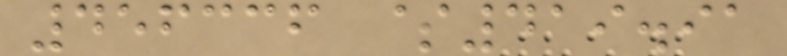456336 $419.91
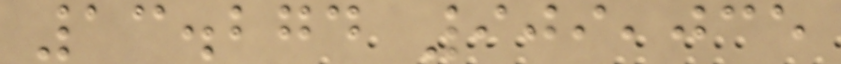13.274 909,035
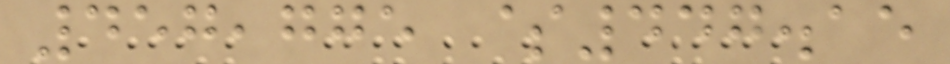457,775 $447.15
